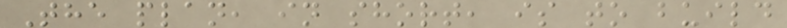The plan, in short, is to build
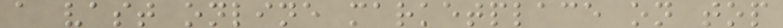a vast online marketplace on top
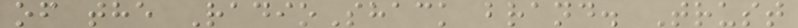of the RadioShack brand. Trust
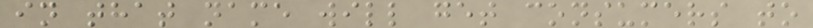in that name will get consumers to
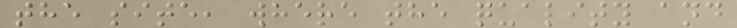the site, where the quality and
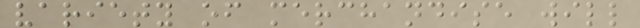variety of merchandise will
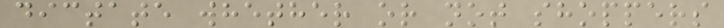dictate whether or not shoppers
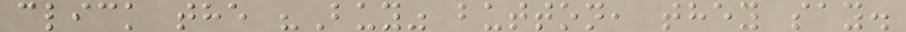click the "Buy" button, they say.
